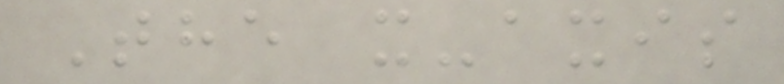The x-axis
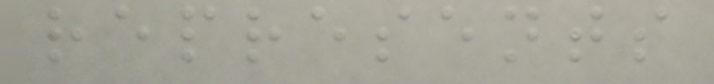represents
